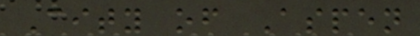City of Aspen
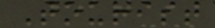Tourist
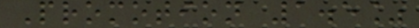Promotion 1.5%
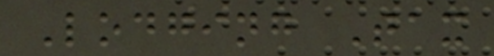Lodging Tax
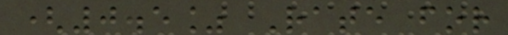(0.5% Rate for
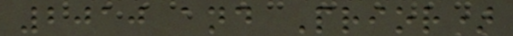2010 and Prior)
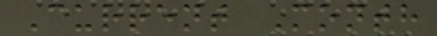Current Month
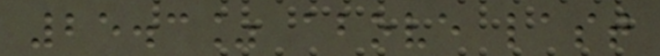25.3% above last
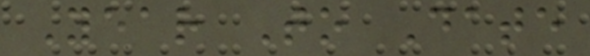Year To Date
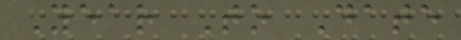Year To Date
